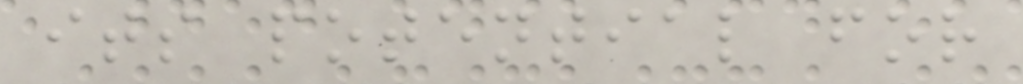its potential for
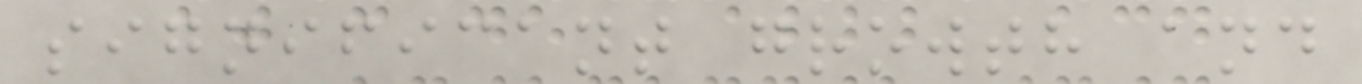significant growth and
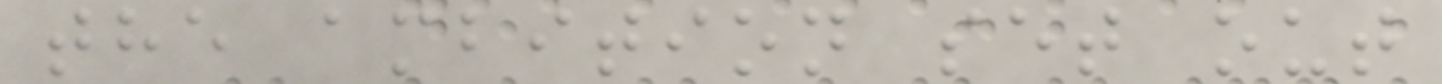the ambition set out
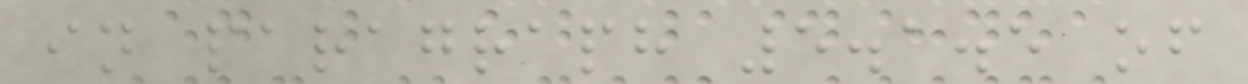in paragraph 5.1.5 of
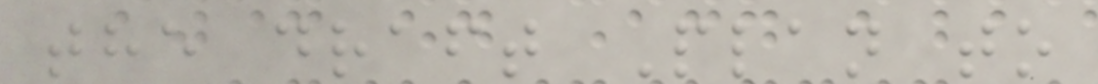the draft Plan to
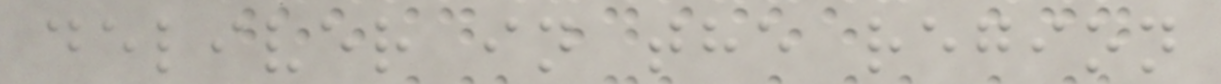deliver in the region
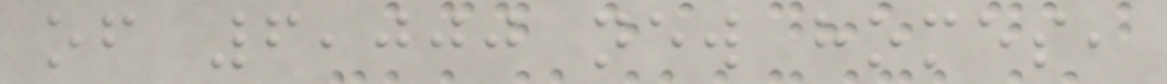of 6,000 new homes,
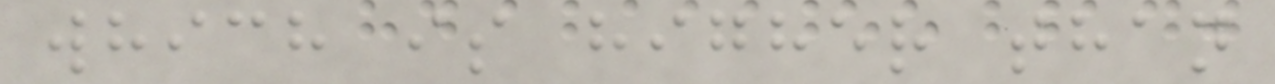which is higher than
